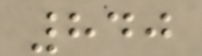840
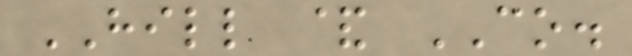HILL & CO.
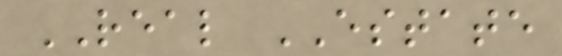REAL ESTATE
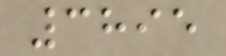3895
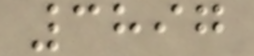3897
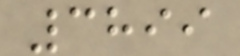3899
